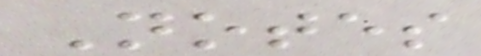Notes
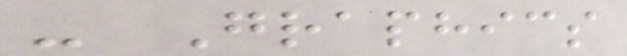- Graphics
